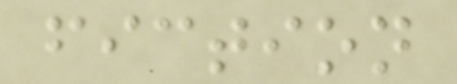fiction
